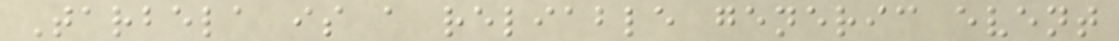Tarbela is a reliable generic event
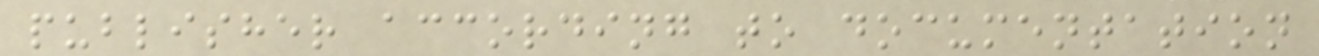publisher according to documentation
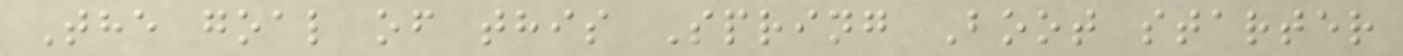The goal of this Spring Boot starter
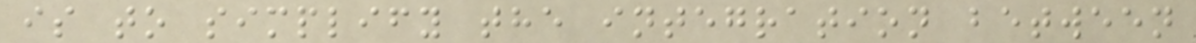is to simplify the integration between
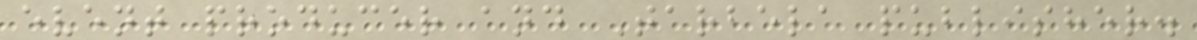event producer and Tarbela publisher.
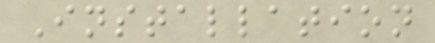Installation
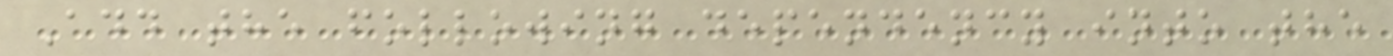Add the following dependency into the
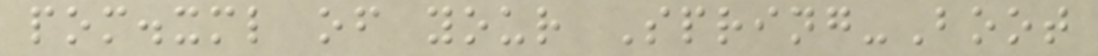pom.xml of your Spring-Boot
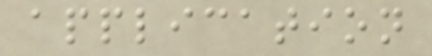application
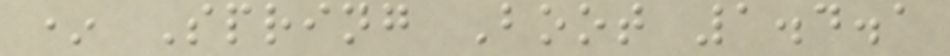* Spring Boot 1.4.1
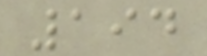194
